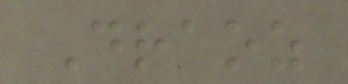Draoz
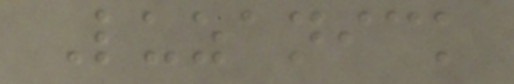Luzanick
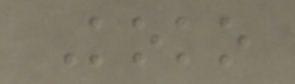Koko
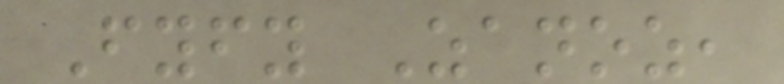Fyfy Zanoz,
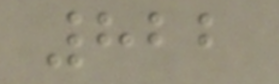822
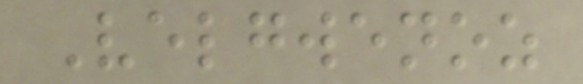Velgwenoz
